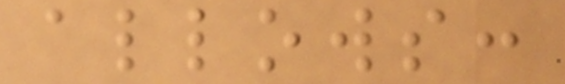allows:
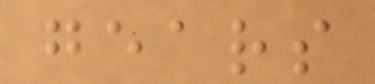gears
